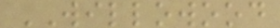WILLOWOOD
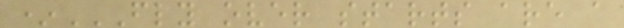*FLY OVER STARTS ARE A
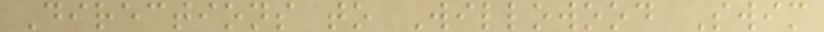Directions to Willowood Swim
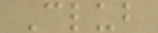Club
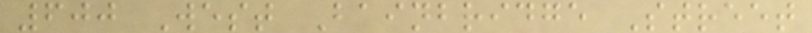600 West Bainbridge Street
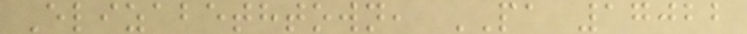Elizabethtown, PA 17022
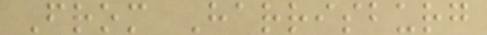From Harrisburg
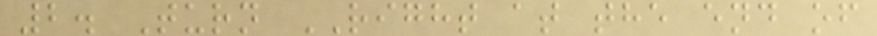2. Turn RIGHT at the end of
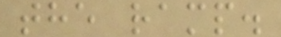the ramp.
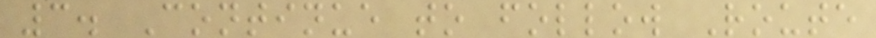3. Continue to follow Route
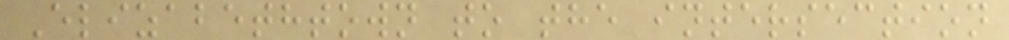Elizabethtown to the intersection
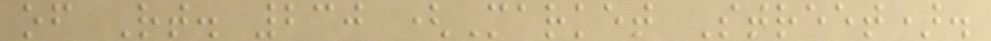of Rt. 230 (Market Street).
